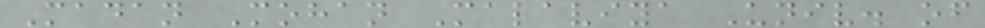Madan Mohan Malaviya Univ. of
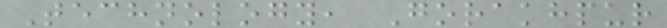Technology, Gorakhpur
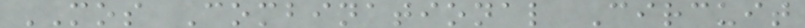MOS Combinational Circuit
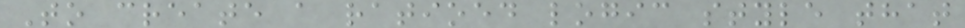To create a ratioed logic style that
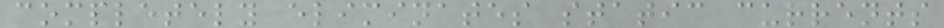completely eliminates static currents
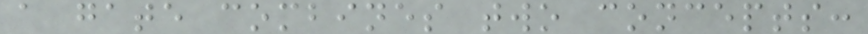a gate combines two concepts:
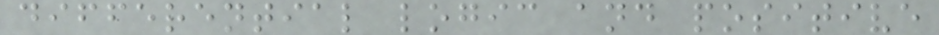differential logic and positive
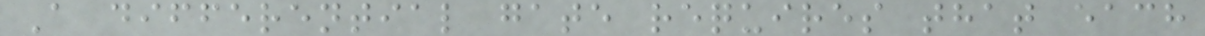A differential gate requires that each
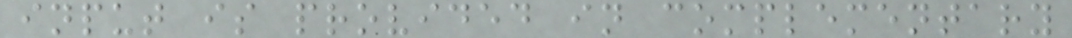input is provided in complementary
